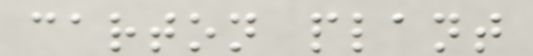carton plant
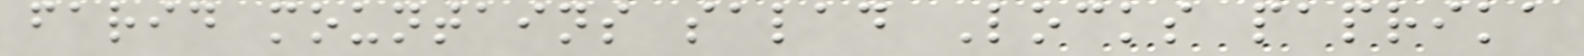farid mountains salad Locks paprika
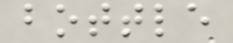bottle
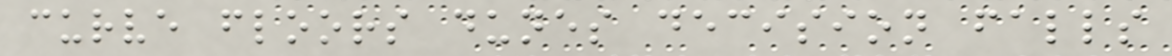curve floors dunes decision falls
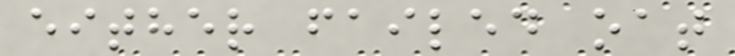either failed oat
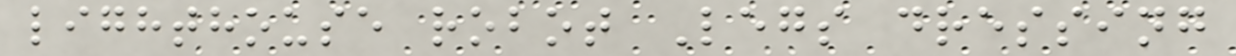lighthouse robot Legs dressing
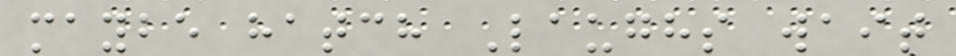maybe hatch Laughs wait
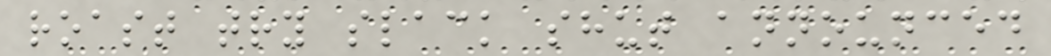roast try slack shut announced
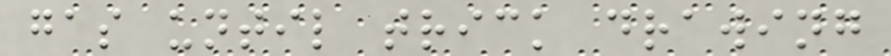gas until trick drawing
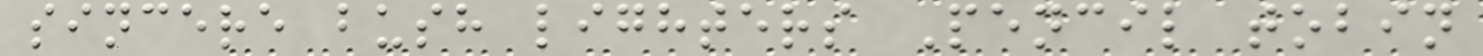sincere bush lighters Pencil tobin
